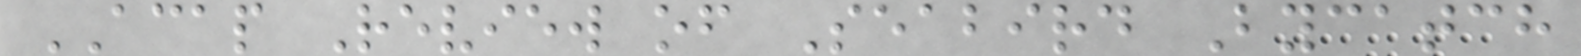ACAP Review of Seabird Bycatch
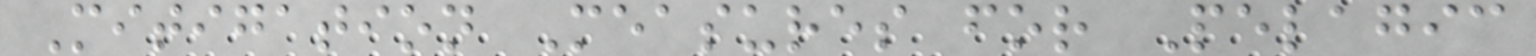Mitigation Measures for Pelagic
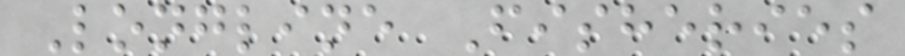Longline Fisheries
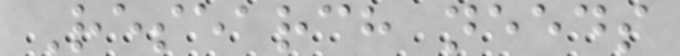Research needs
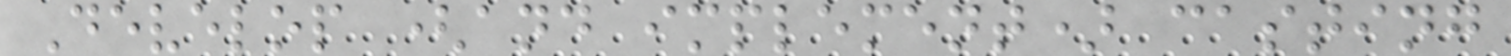Develop (and implement) casting
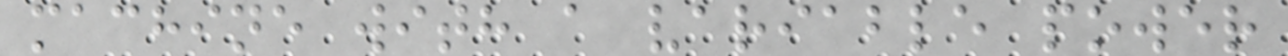machine with a variable power
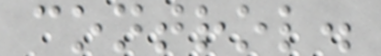control.
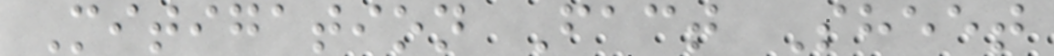Mitigation Fact Sheet
